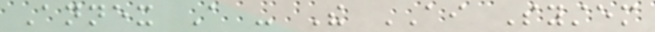Annex A - The AI System
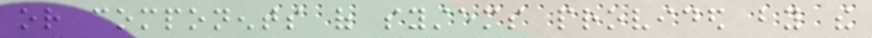or components of systems provided by the
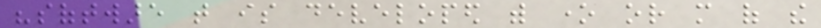"software that is developed with one or more of the
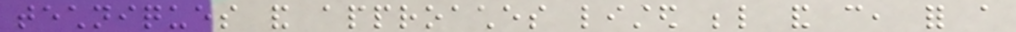techniques and approaches listed below and can, for a
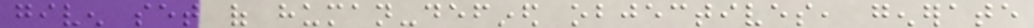given set of human-defined objectives, generate
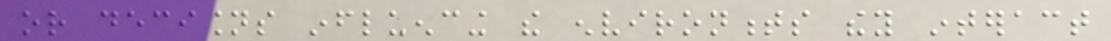or decisions influencing the environments they interact
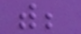with;
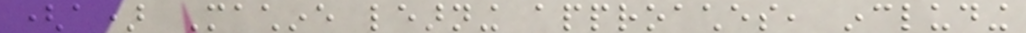(a) Machine learning approaches, including
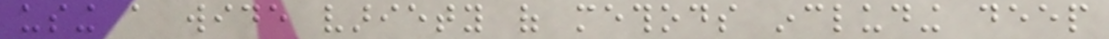using a wide variety of methods including deep
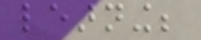learning;
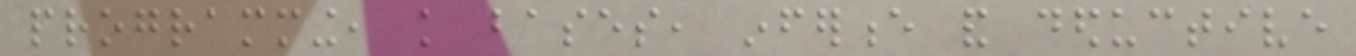programming, knowledge bases, inference and deductive
